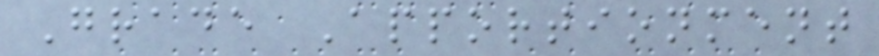Grade Apportionment
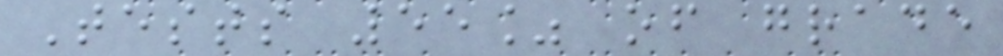Tests 55% of grade
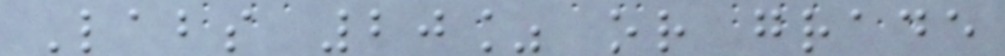Labs 20% or grade
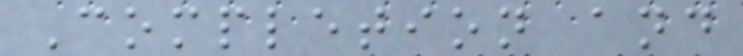Completion and
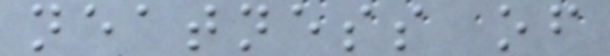neatness of
